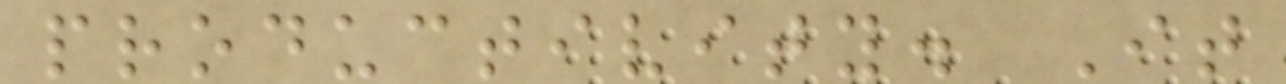productivity. It
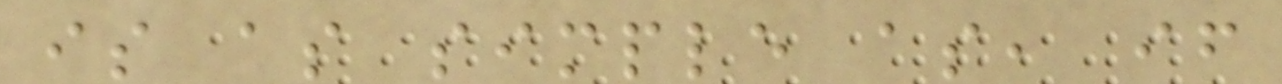is as simple as, if
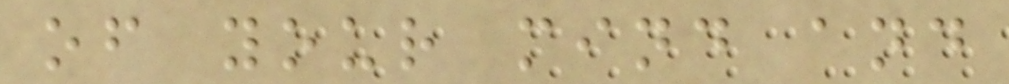of your mind and
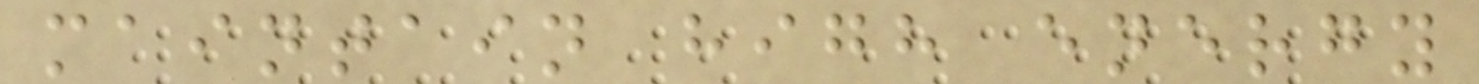maintain high energy
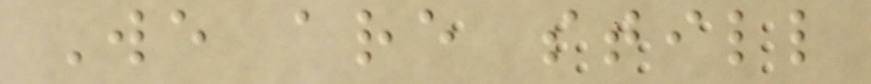We are still
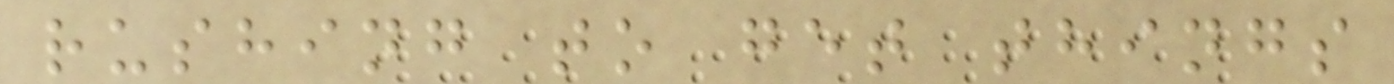rushing to get things
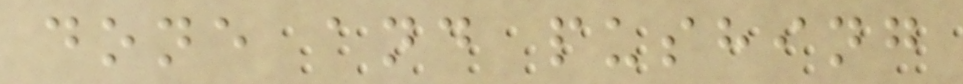done and pushing
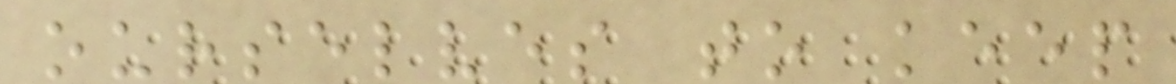ourselves to keep
